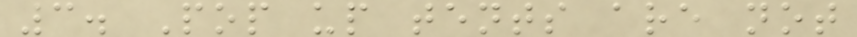3. Pop up tents are not
